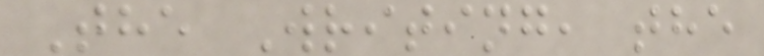The Writing, the
